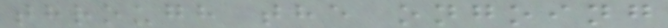through the ongoing
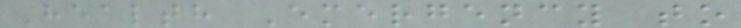Health Emergency to
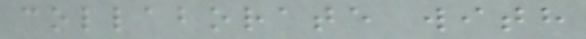collaborate with
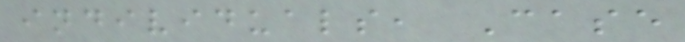individuals, Case
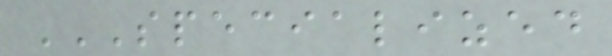SPECIALIZED
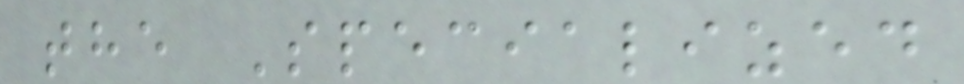the Specialized
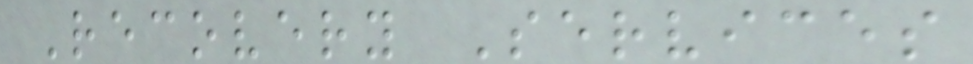Recovery Services
